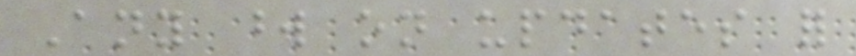Any word on updates for
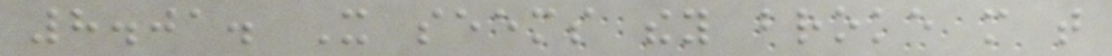8.01. It seems they broke more that
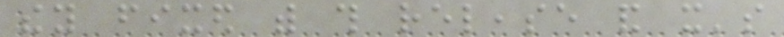they fixed with this release and it's
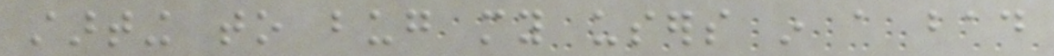starting to bug my users in a bad
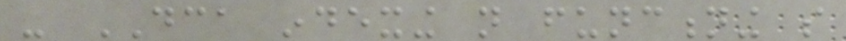- DCA indexing not functioning so
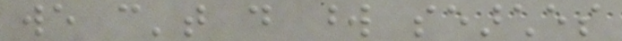we can't do word searches
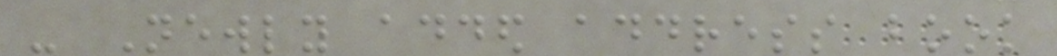- Newly added address book
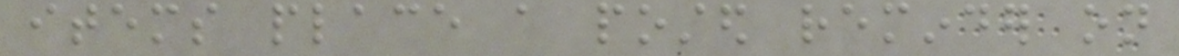items place a posted reminder on
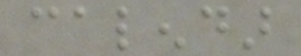calendar
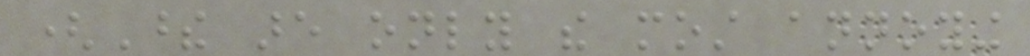(These are only the most annoying
